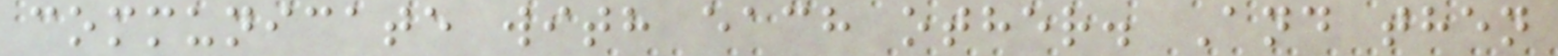communicate with each other. And then
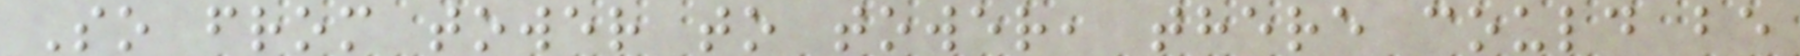So from tower to tower, there could be
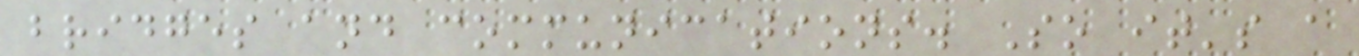bridges and communications. So it's a
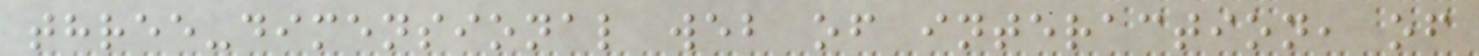three-dimensional web of interaction, of
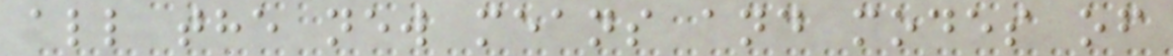all the new means and modes of
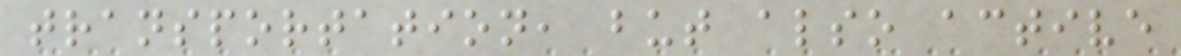transportation, but also active
